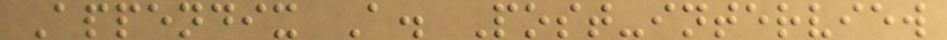Appendix A. Post-interview
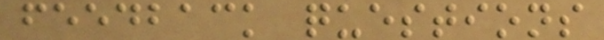feedback questions
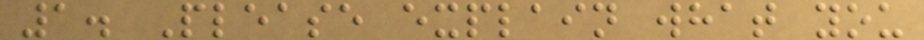1. Please explain what you
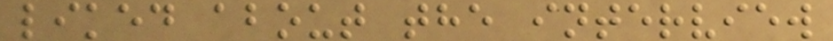liked about the interview
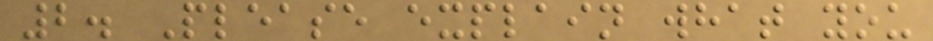2. Please explain what you
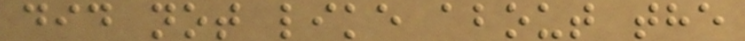did not like about the
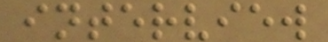interview
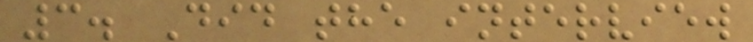3. Did the interview
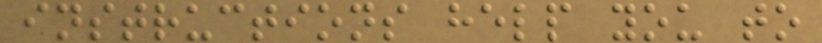instructions help you to
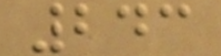243
